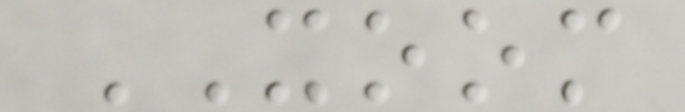XOOM
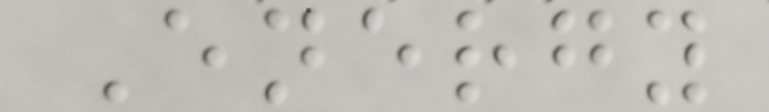Energy
